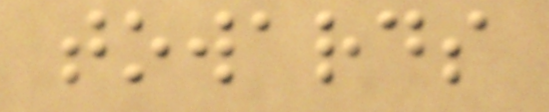towards
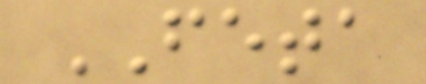FETA
